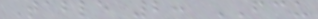Table 2: FCU
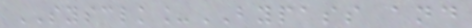SYSCLK_BYPASS and
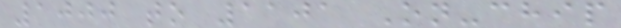1000 to 1101 On-chip
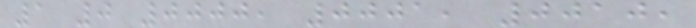1 0 0000, 0001, 0010,
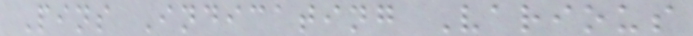Pins Indicating Various
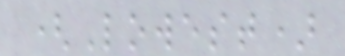(Lowest)
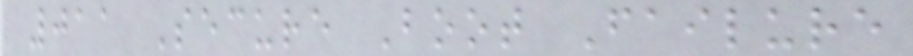011 Secure Boot Failure
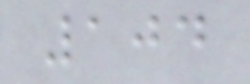104
